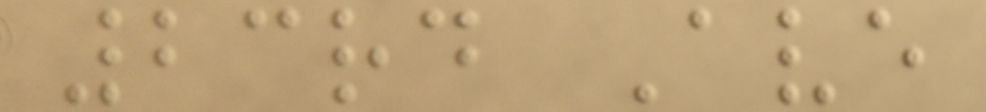23rd Ave
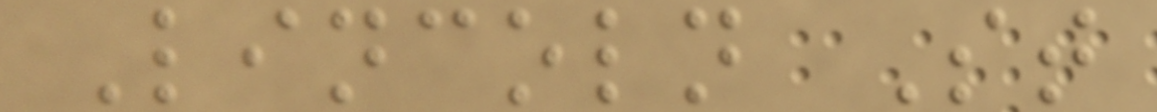Lincoln St
